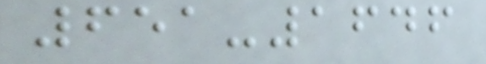651-1646
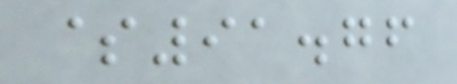$91.76
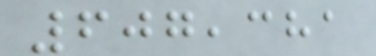607,381
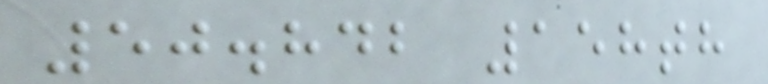50.842 158th
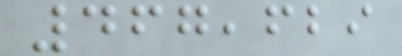467,629
